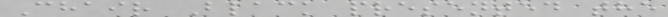Chair Black presented the
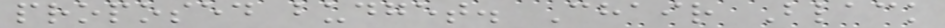proposed budget. Chair Black
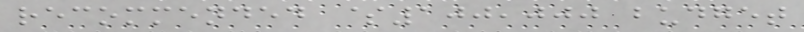recommended $100,000 budget
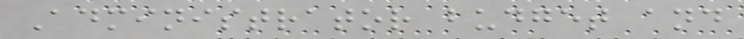Administrator budget and
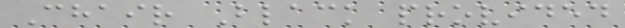Chair Black provided
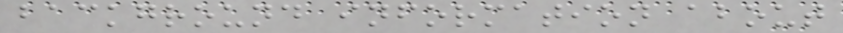background information about
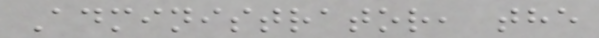Administrator, the
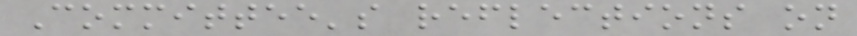Committee's reflections on
